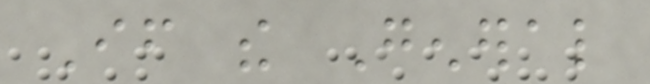If the General
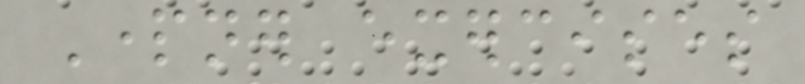Partner exercises
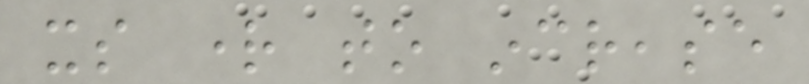its right to increase
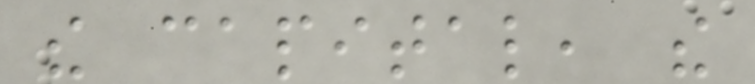the capital, the
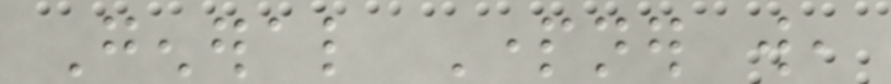General Partner will,
